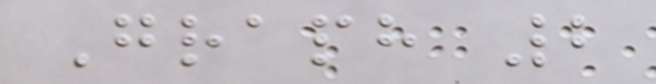Graph 2
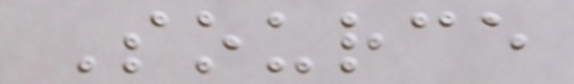Source
